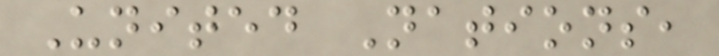United Nations,
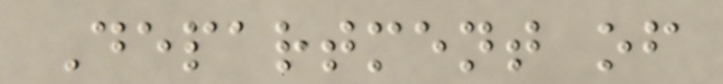Department of
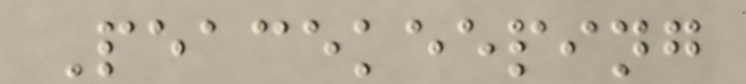Peacekeeping
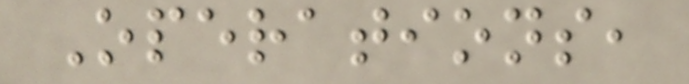Operations,
